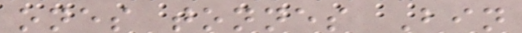ones tonnes Bin
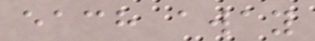each away
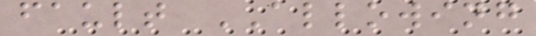fault ALLOWING
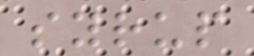syrup
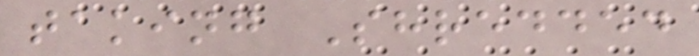taking Shredded
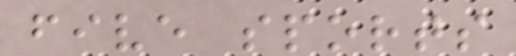five sports
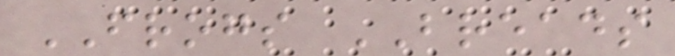FROGS BREADS
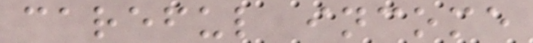careful income
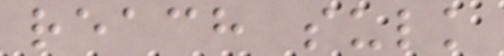reach sulk
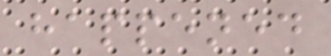happened
